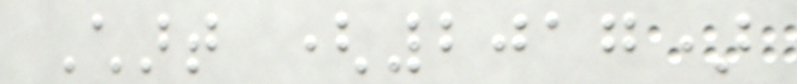Chart (2017)
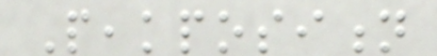Peakposition
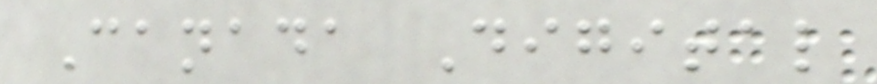Canada Digital
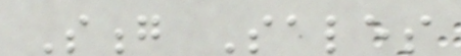Song Sales
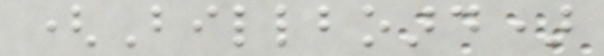(Billboard)
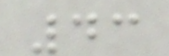43
